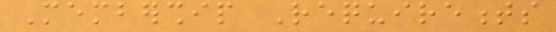Membership Requirements
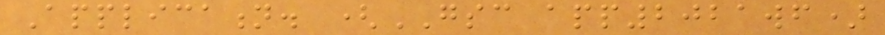Application. (GSC app2021wf)
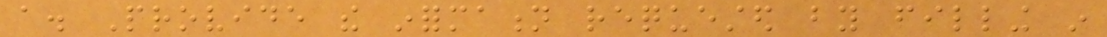a. Provide the information requested by filling in
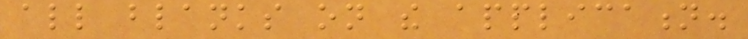all blanks on the application.
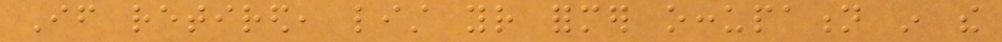If retired, list your former occupation in the
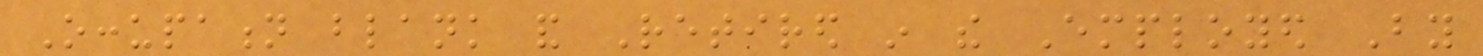Occupation blank and Retired in the Employed By
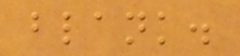blank.
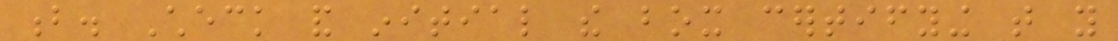b. Check and initial the box certifying that you
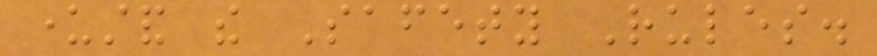understand the Safety Rules.
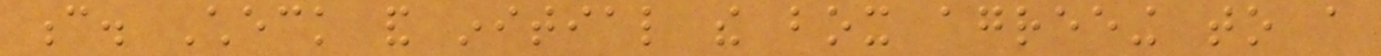c. Check and initial the box agreeing to a
